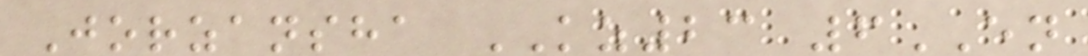Jorzansha KZ23 6EN
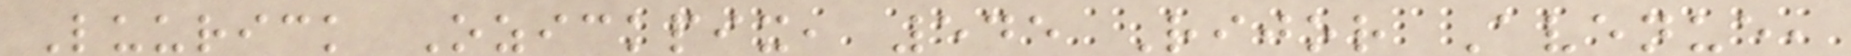Luurick Ozickpix, 545 Rijor Avenue,
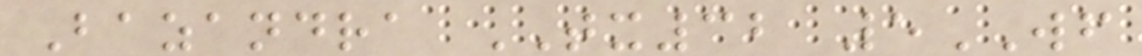Bazandra TX32 5WF
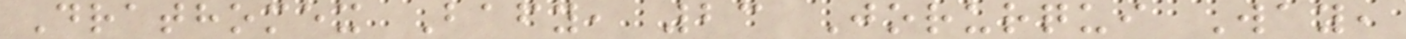Drathomex Bafy, 23 Jorurqui Way,
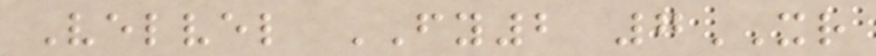Velvel FY2 7XR
